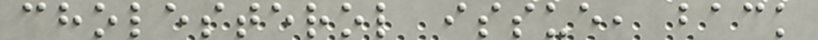cholesterol issue, back
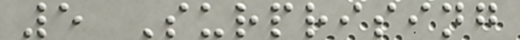5 Surprising
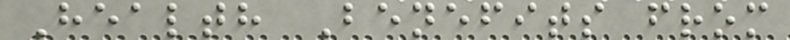Health Benefits from
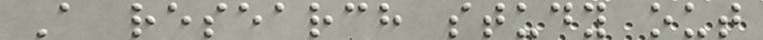A research study out
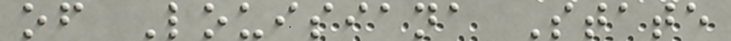of Louisiana State
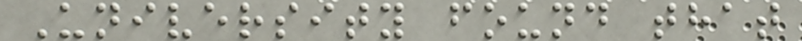University found that
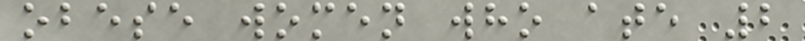obese women who ate 2
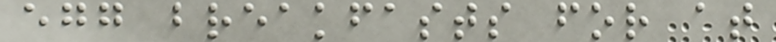egg breakfasts for at
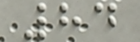84
